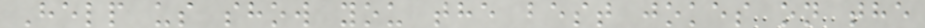Help us show you the best jokes on the
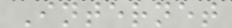Internet
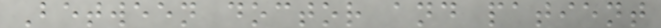Between doctor and patient
